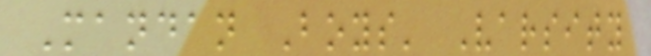Mandan Boys' Varsity
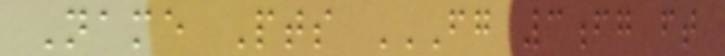Name Pts FG 3FG FT
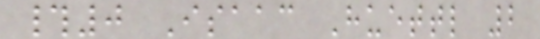#0 Isaac Huettl 2
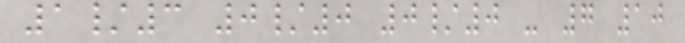1/3 0/0 0/0 - 7 10
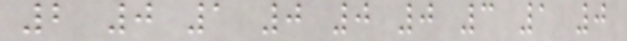2 0 1 0 0 0 3 1 0
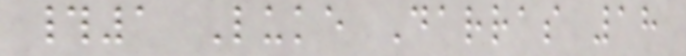#1 Luke Darras 18
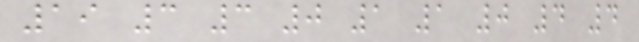19 3 3 0 1 1 0 4 4
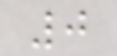0
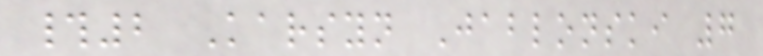#2 Karsyn Jablonski 7
